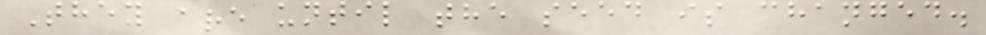They are until the seed is changed.
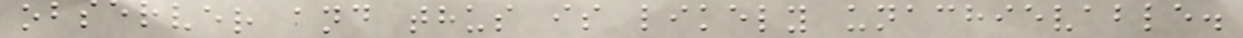observer and thus is likely unachievable.
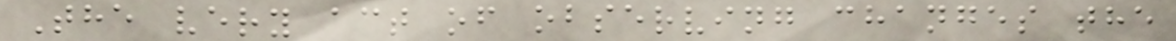The very act of observing changes the
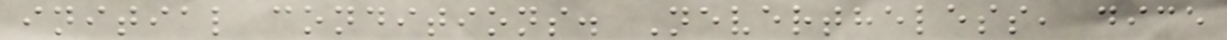initial conditions. Nevertheless, dice
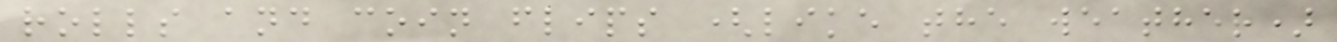rolls and coin flips (like the weather)
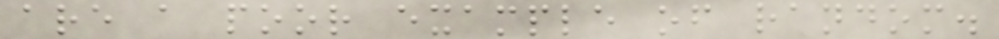are a poor example of random.
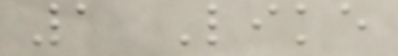1 Like
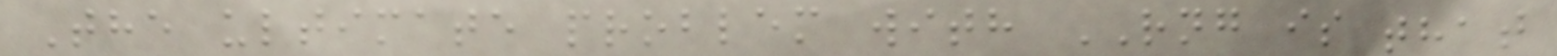The ultimate problem with RNG is that
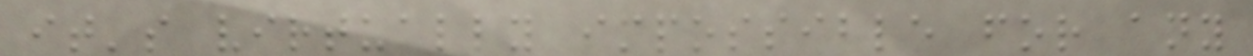it's virtually impossible for any
